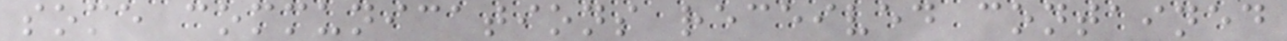some communications received contained
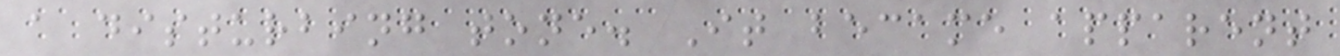a disturbing tone. It became apparent
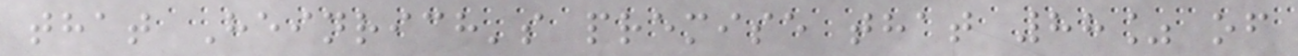that Heinrich's premise that 88% of
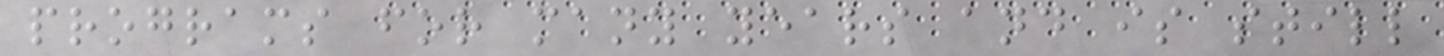programs for many years and is still
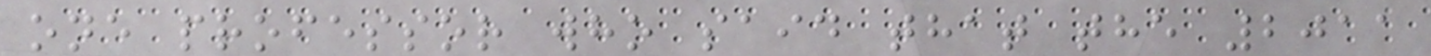one professor who said that the 2011
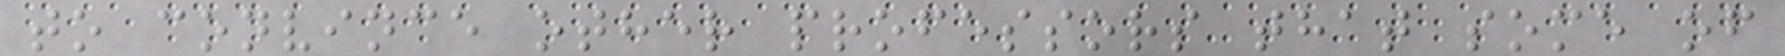to convince other professors that some of
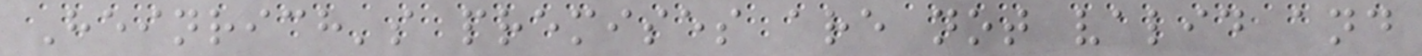Heinrich's premises are not valid and
